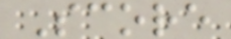Score
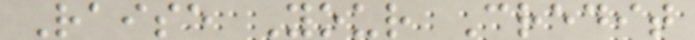Raise Your Credit
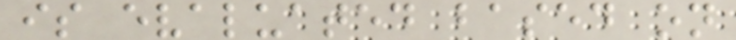is evaluated based on
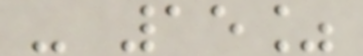- 15%
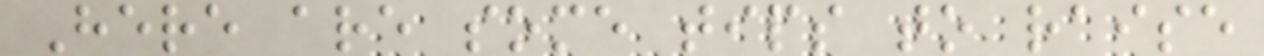Here are some tips to raise
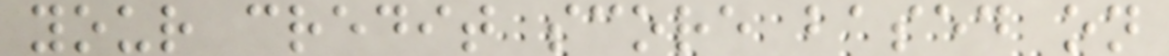your credit score based on
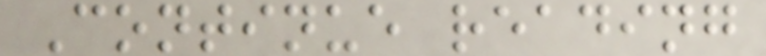Continue reading
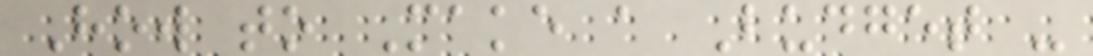How to Make a Budget -
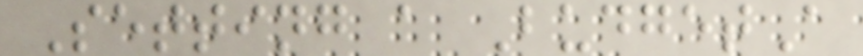Setting a BudgetA
